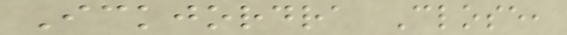Ickjordra Close,
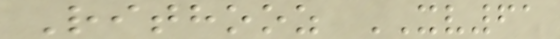Rithooz XV61
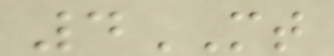4MT
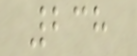238
